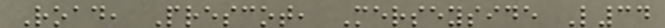Road, Prescot, Merseyside L34
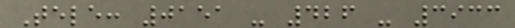Tele: 0151 - 426 - 3933
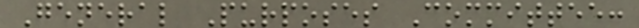General Purposes Committee:
